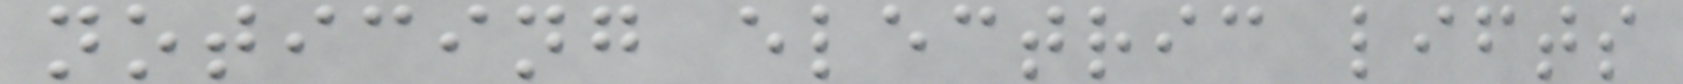noticing electric lifts
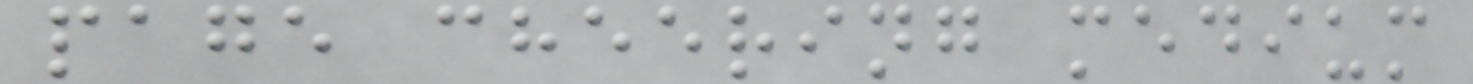page cheering medium
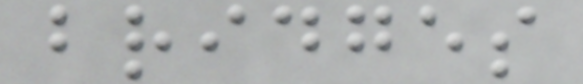bridges
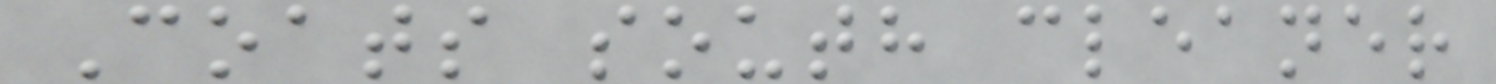Coats south cleaner
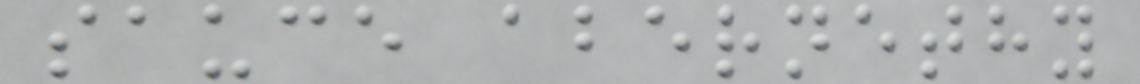sauce abernethy
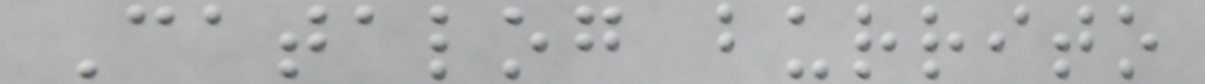Catalog burrito
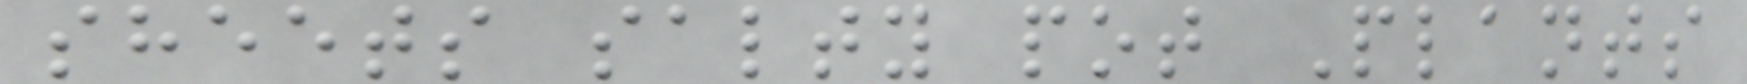sheets salty pot Plants
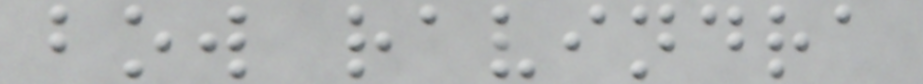bow ravindra
